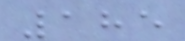185
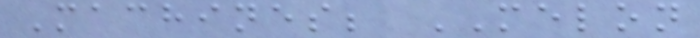Machines; MELON
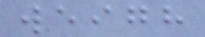weigh
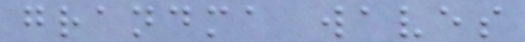grandma waves
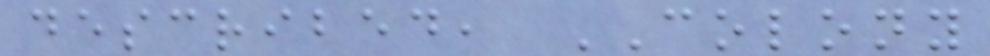described, COLONY
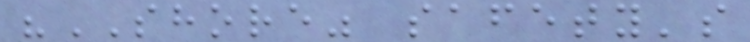"SHORE" safety's
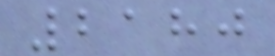2180
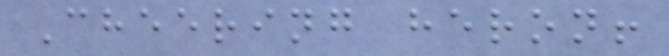Cheering heron!
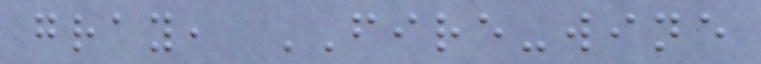gray, FIRE-wine
